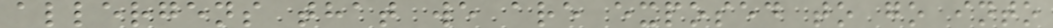allergens that we are exposed to go into
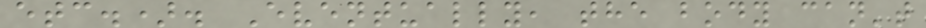etc.). Eventually, the body can't
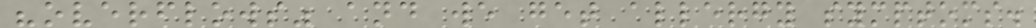"overflows" and we get allergy symptoms.
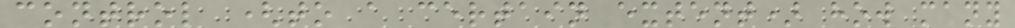control (to a certain extent) how many
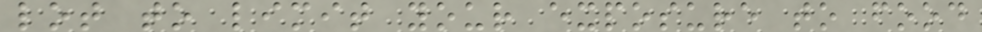lot to limit your exposure to food
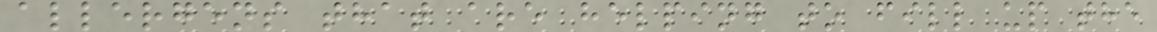allergens that are helping to fill up the
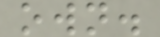own.
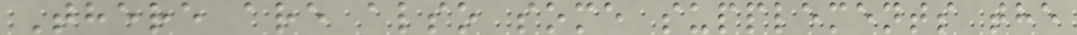There are also some supplements the
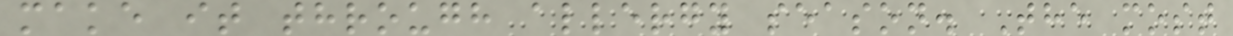make it through allergy season. The most
